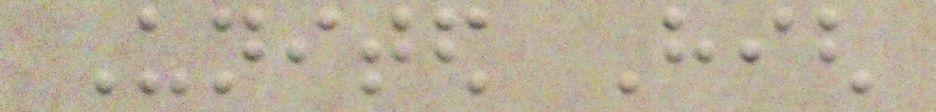United High
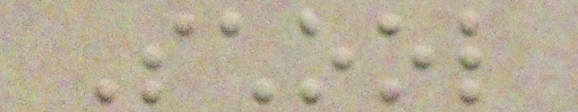School
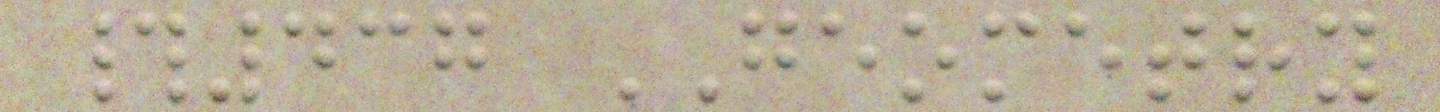#437 GEOMETRY
